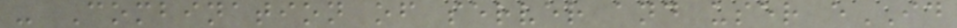- Combination of server and user eID
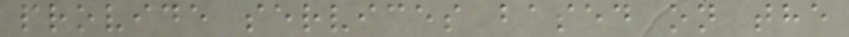provide services based on the
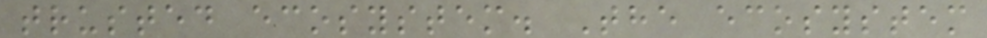trusted ecosystem. The ecosystem
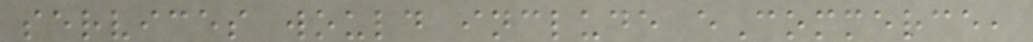services would include eCommerce,
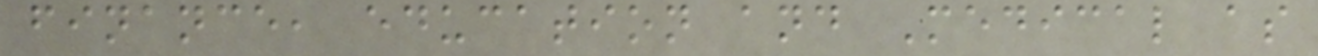finance, education and Medical as
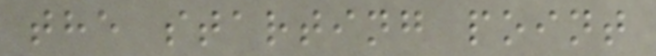the starting point
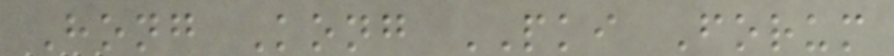Hong Kong PKI Forum
